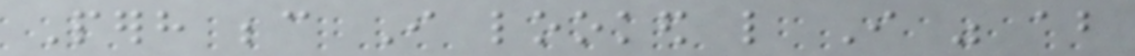Perhaps because I looked like I was about
